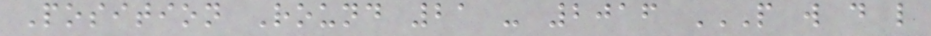Position Round 21 - 2016 P W D L
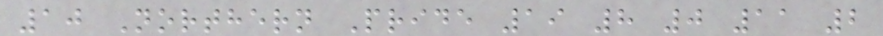10 Northern Pride 19 8 0 11 2
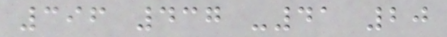396 437 -41 20
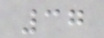37
